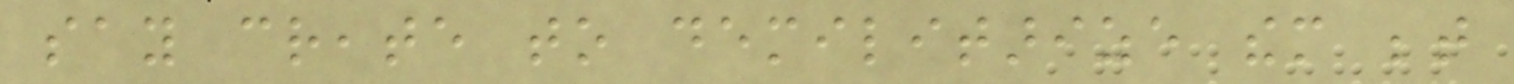say create to demilitarize them between
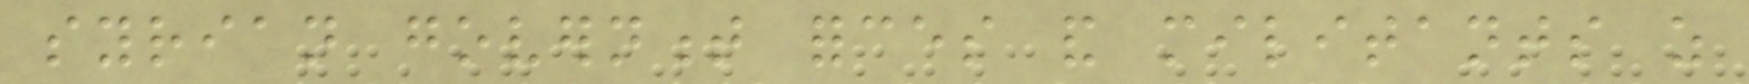syrian government forces and militants as
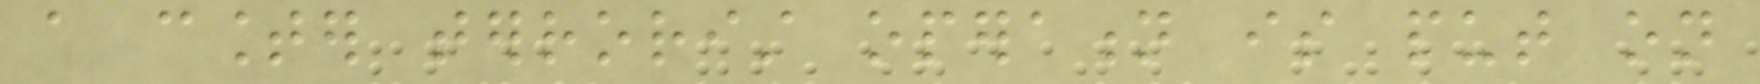a counter terrorist operation is put on
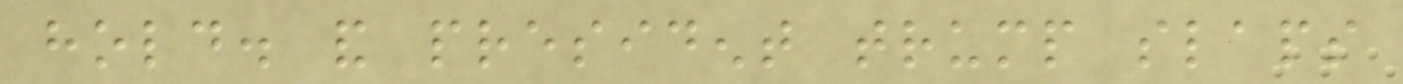hold. and president trump slaps
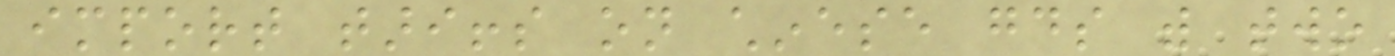import tariffs on chinese goods with two
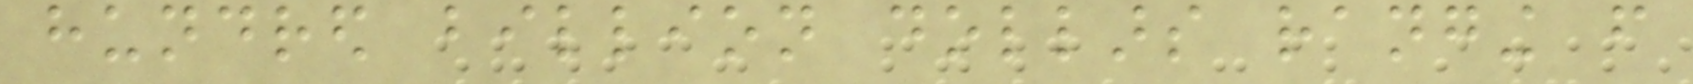hundred billion dollars ranging from
